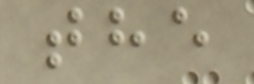the
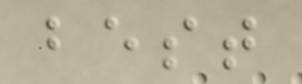best
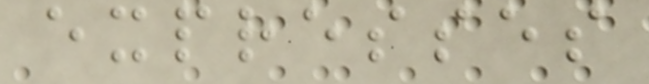expresses
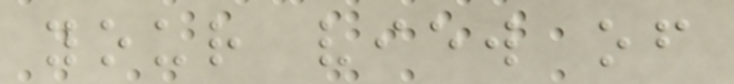your view of
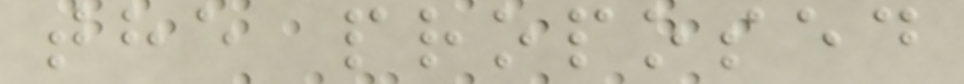the proposed
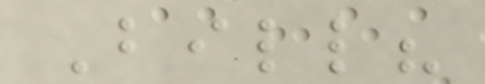Bill?
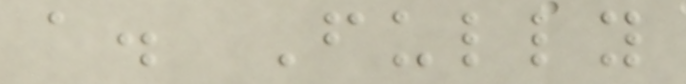a. Fully
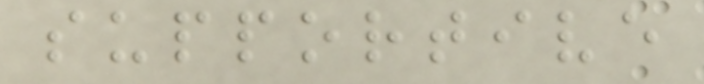supportive
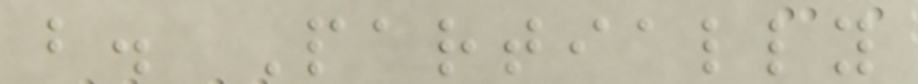b. Partially
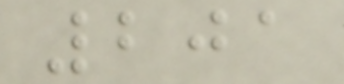201
